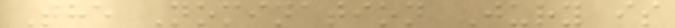The Nomination Jury is
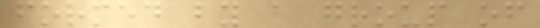formed by a group of
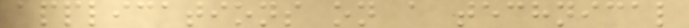applications on a technical
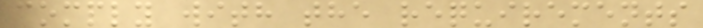comply with the requirements
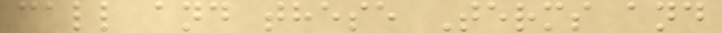call and these Terms and
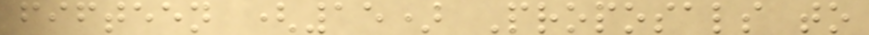fifteen (15) Proposals to
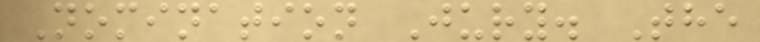Nomination Jury. The
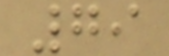79
